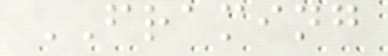FRAMING
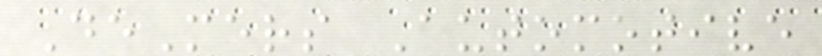DeMers Automotive
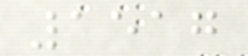1517
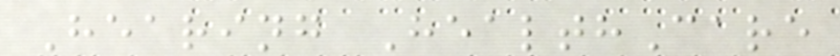Hearing HealthCare
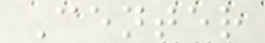Center
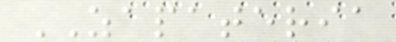ZAPATERIA
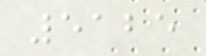5125
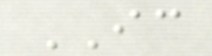IC
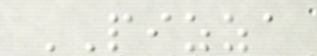PIZZA
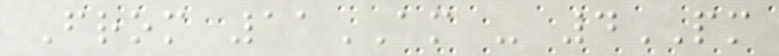From 11AM - 4PM
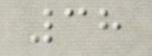38
